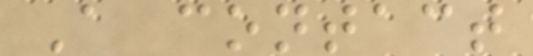A contact
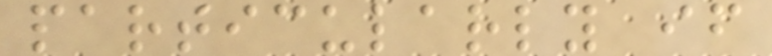particularly if
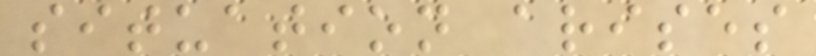situation arises
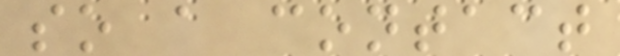so a contact
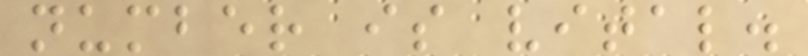number is vital.
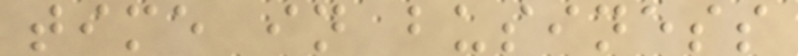time in business
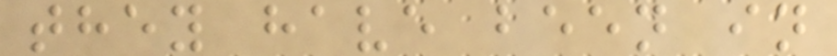they have been in
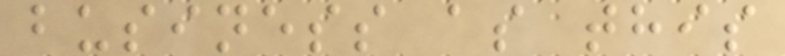business as this
